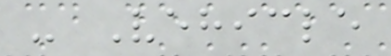- Vehicle
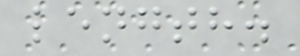length.
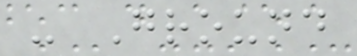- Ground
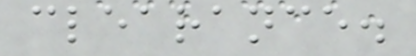clearance.
